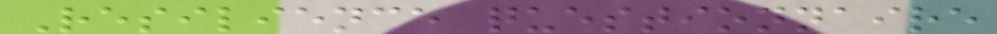Resilience questionnaire
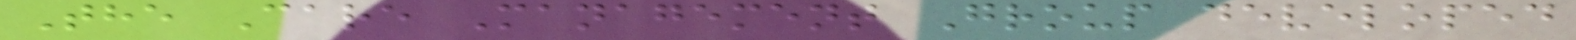The Care Management Group developed
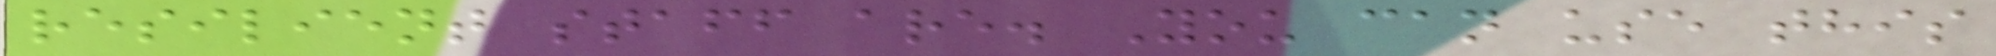resilient staff are. You can use this
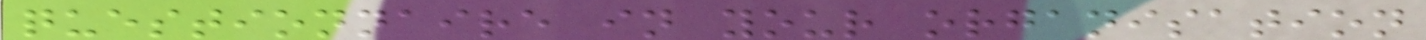questionnaire in your organisation
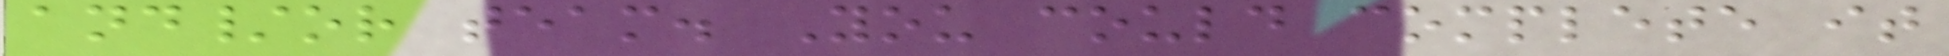and/or team. You could complete it
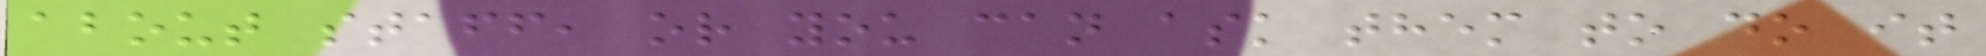about staff, or you can ask them to do it
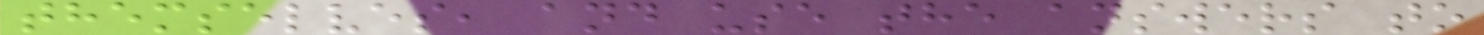themselves, and use the answers to
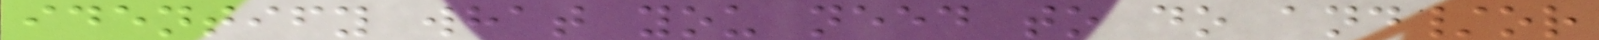identify what you need to do and/or
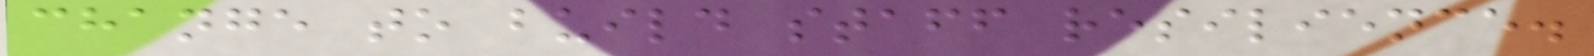change to build staff resilience.
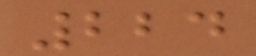224
